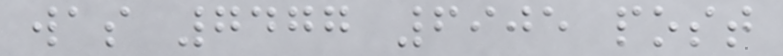was 7477 6905 post
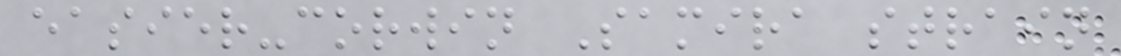easier-corwin Samira strain
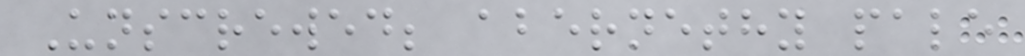Unscrewed; abernethy pale
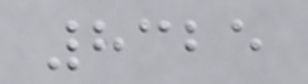8325
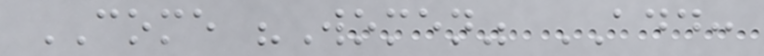COME "Women" ADD:
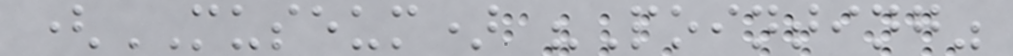(MUSEUM) "Pointing"
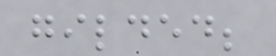gilded;
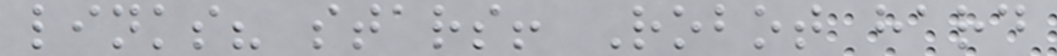links? stars! Robot hard
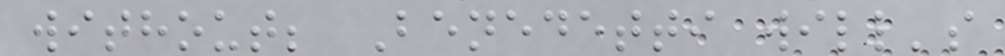without; Benedetti will's
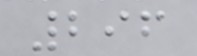296
